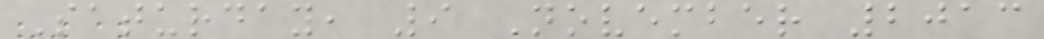Saturday, 9 November 2013
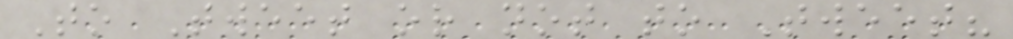To Tweet or not to Tweet?
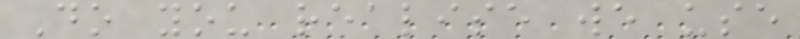Do you realise we use
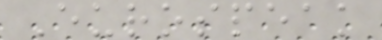Eurospeak
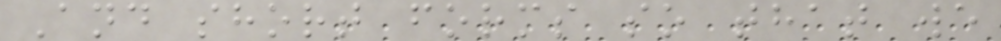And short forms so that we
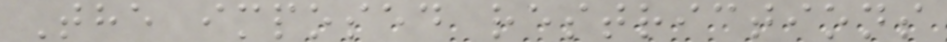The imposed restrictions
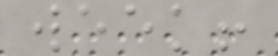week!
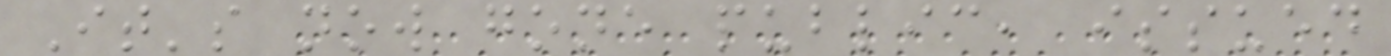It's now gone public, issued
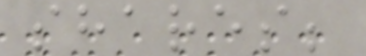shares;
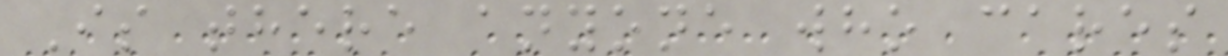Is there anyone who cares
